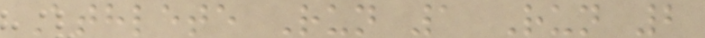Athlete Run 1 Run 2
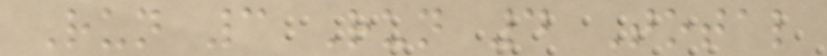Run 3 Run 4 Total
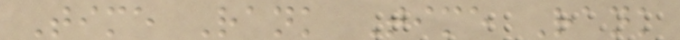Time Rank Time Rank
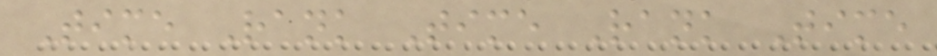Time Rank Time Rank Time
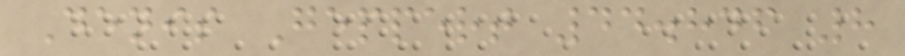Denis Geppert 44.846 8
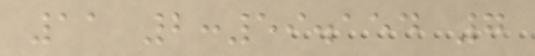11 2:59.154 7
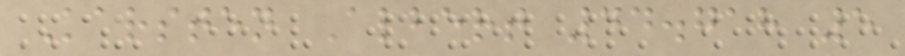Karsten Albert 44.718 5
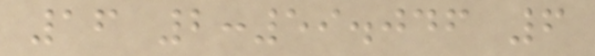16 2:59.046 6
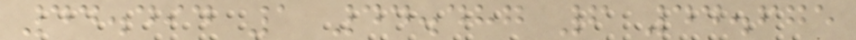44.494 1 44.487 6 44.675
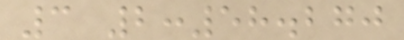3 2:58.270
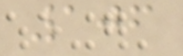106
